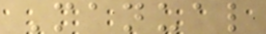Manual
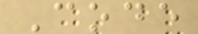Code
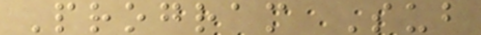Program Sub
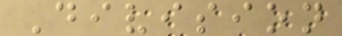Division
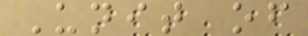Unit of
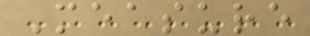Measure
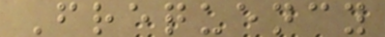Frequency
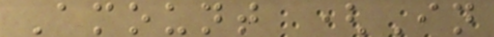Amount (In
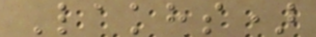Lakhs)
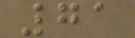71
